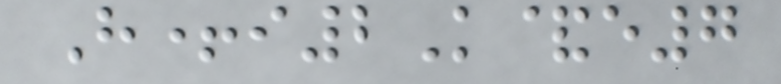H+i2K&e7
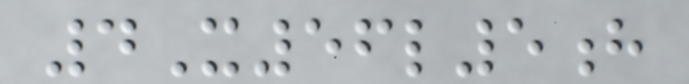4X56l5h
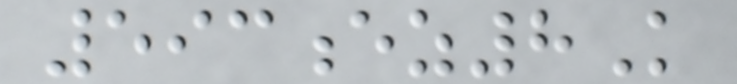593ez8K
